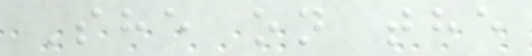She on the
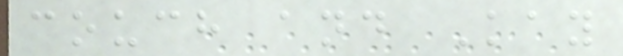couch and Kay
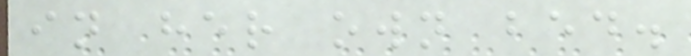in her own bed.
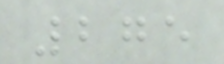275
